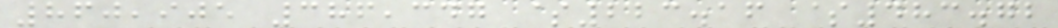860,905 386,347 $223.16 $483.72
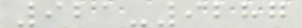921-9287
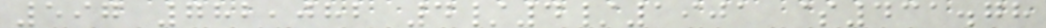597 782,082 4/4/1901 $431.78
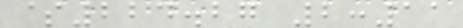$224.27 2:11
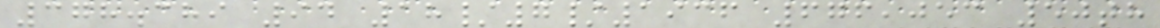378.389 94 18/7/1936 676,053 50th
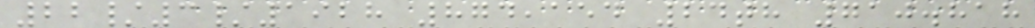22/3/1928 874,154 24th 710.818
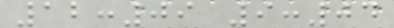12:09 9:04
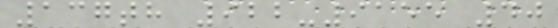137th 922-9155 40
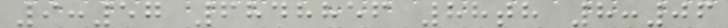9:57 6848856 88th 8:06
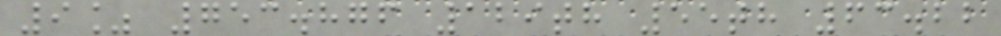9% 753.876 129th 55th 63.22
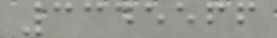3345566
